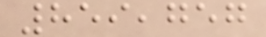859,757
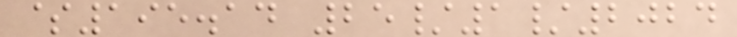$195.14 25/1/2024
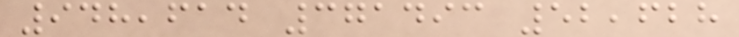948,614 371493 52,628
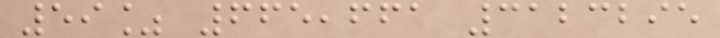59% 665,661 3123295
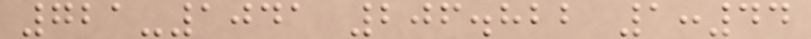721-1041 206.822 1:44
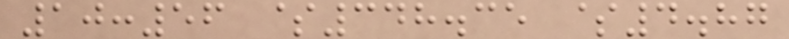10:56 $348.35 $4.87
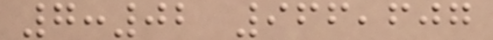7:02 966,607
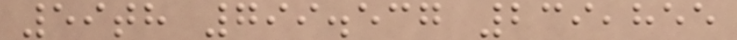59th 799.537 239,855
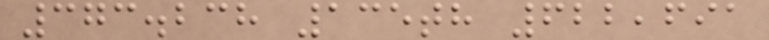373.238 135th 622,691
